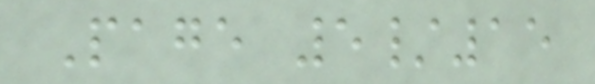Page 5/15
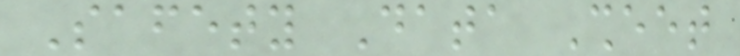Safety Data Sheet
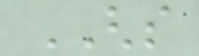GHS
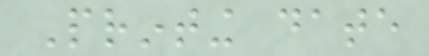Printing date
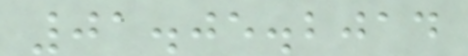01.05.2014
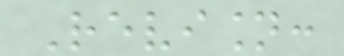Revision:
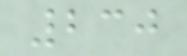230
